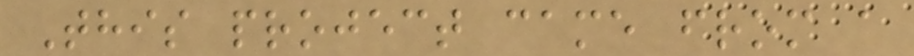This project came from a
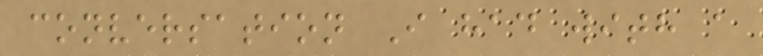conversation I had with a
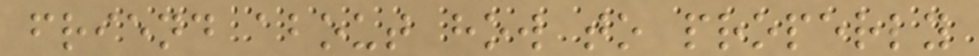friend about how to properly
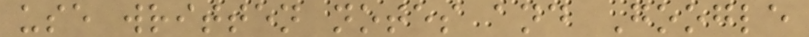use written notes and Google
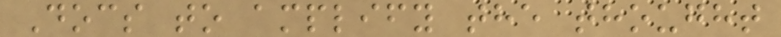Docs to amplify the thought
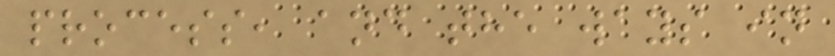process, and the ways in
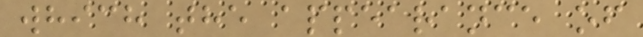which the appearance of
